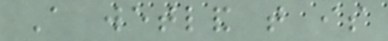A wetland that is
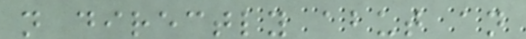not directly abut an
